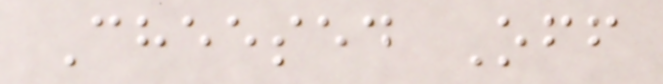Cheesed Off
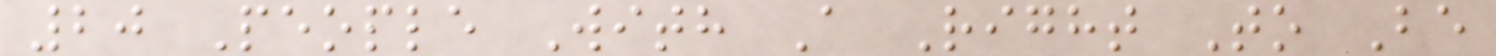20 People With A Right To Be
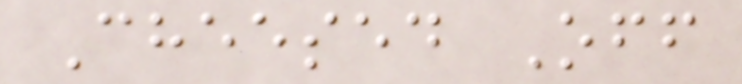Cheesed Off
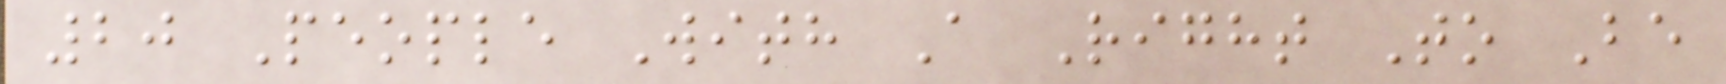20 People With A Right To Be
